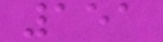151
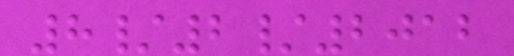8/2/2012
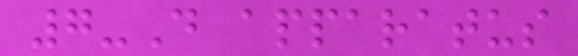7-D apparatus
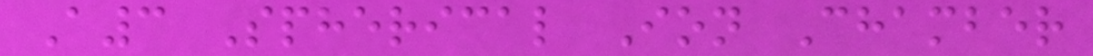A3 Spherical Ion Chamber
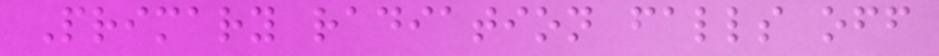Primary radiation falls off
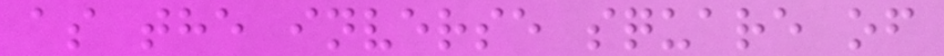as the inverse square of
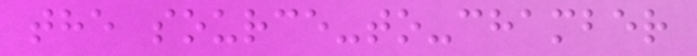the source-to-chamber
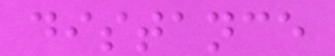distance
